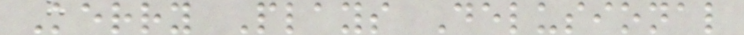Kerry Plays Delusional
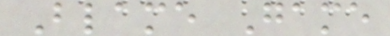Blame Game
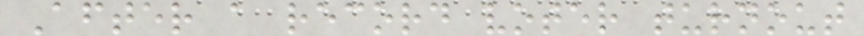After a record voter turnout
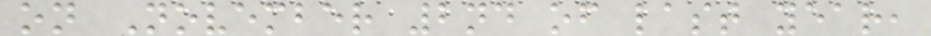on November 2nd of last year,
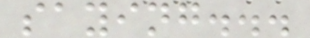saying...
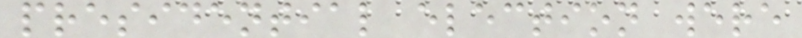presidential election were
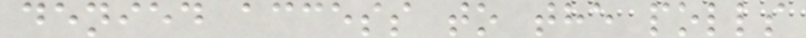denied access to the polls
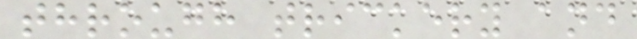through trickery and
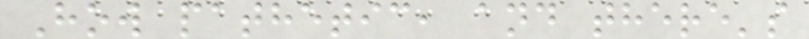How pathetic, and there's
